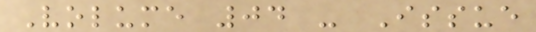Volume 04 - Issue
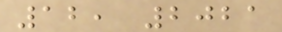12, 2021
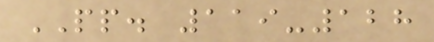PP. 119-128
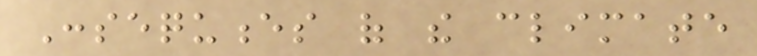Consequences of the climate
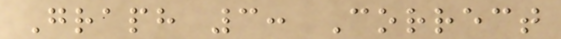Graph 3: Correct
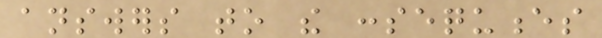answers to the consequences
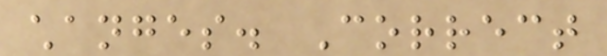changes. Correct
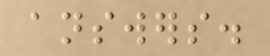answers.
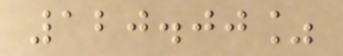120.00%
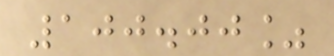100.00%
